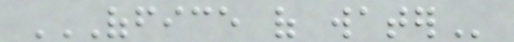OFFICE OF WATER
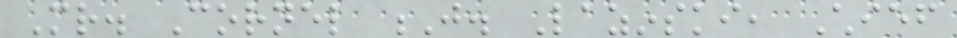Mr. Cornel J. Lazinski, Chief
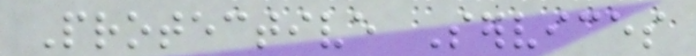Protective Services
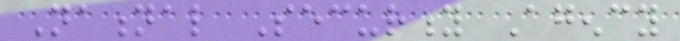National Security Agency
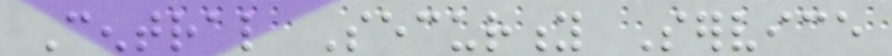Central Security Service
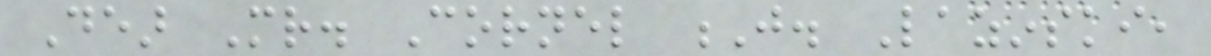Dear Mr. Cornel J. Lazinski,
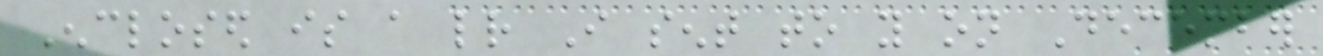Enclosed is a letter I sent to you on December
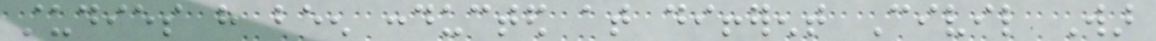studies have been conducted at different Civil War
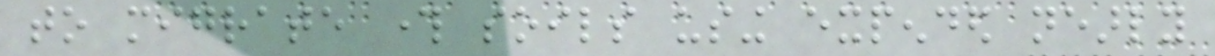to migrate through soils using expended nearly
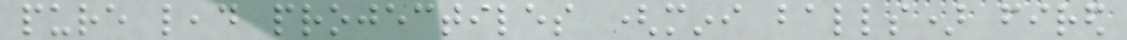pure lead projectiles (mini balls) fired
